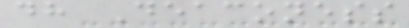dh Deaconess
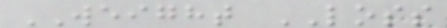WEIGHT LOSS
